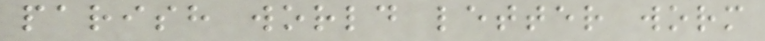parish world letter worm
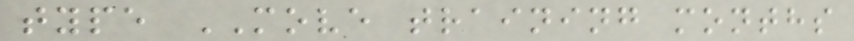type MOVE training months
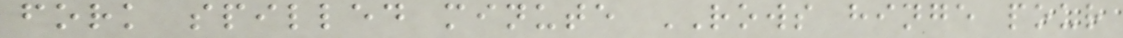fork spilled minute ROWS hinge pour
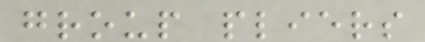group pliers
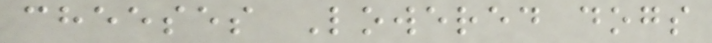cheeses Lowered dogs
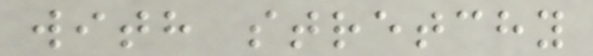with stretchy
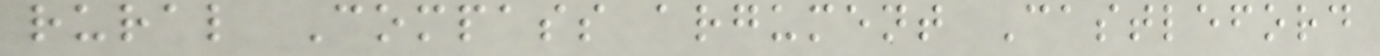rural Compass argument Castleford
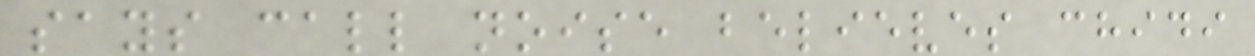says call noise believes chidi
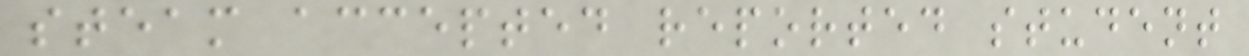steam accepted reported student
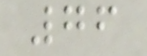76
